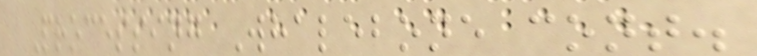Processing Whalebone cont.
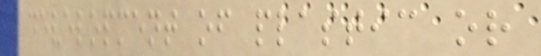development of plastic or
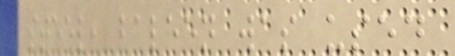steel, baleen was used
